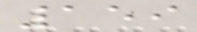159
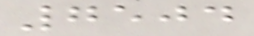7504
